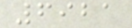6921
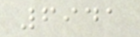6941
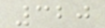320
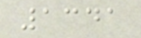1341
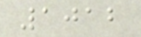1012
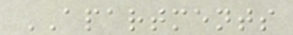APARTMENTS
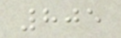805
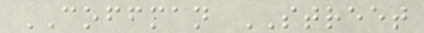COFFMAN STREET
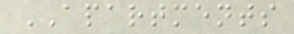APARTMENTS
